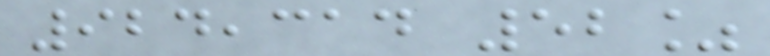924,314 52%
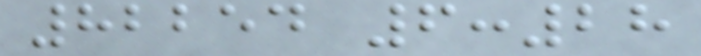82254 6:28
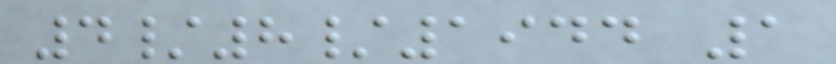4/8/1944 1
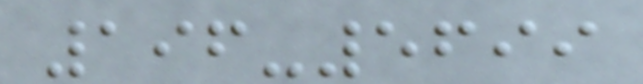196-5699
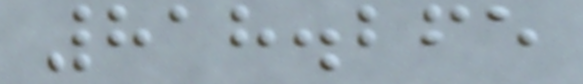818.265
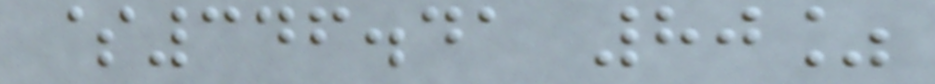$346.41 80%
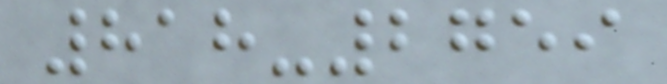818-2759
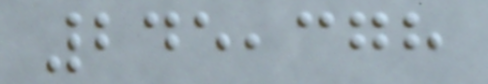245,378
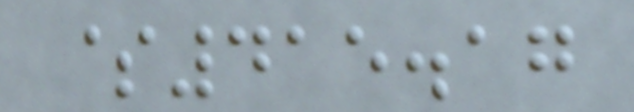$415.17
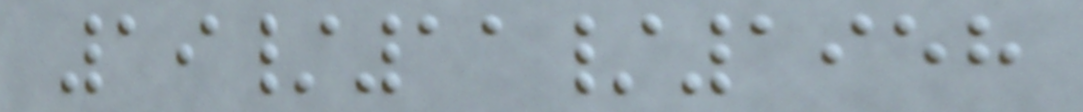19/11/1958
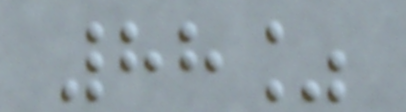88%
